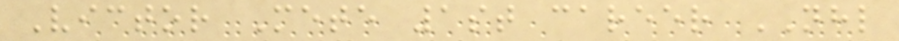Victor Mete 1st career NHL
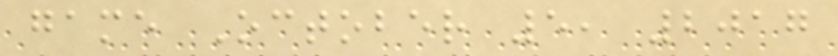game October 5, 2017
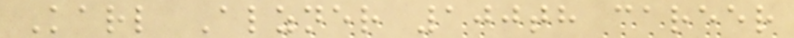Karl Alzner 100th career
